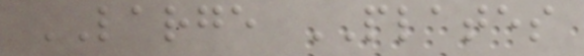LARGE PLATES
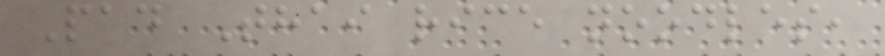Pad Thai rice noodles,
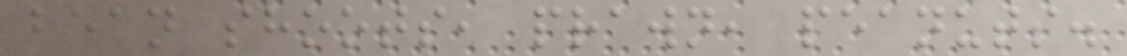bean shoots, prawn, peanuts.
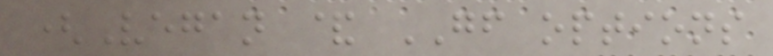(Vegan & GF options
